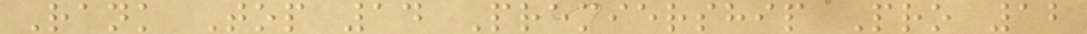Rank Top 14 Premiership Pro 12
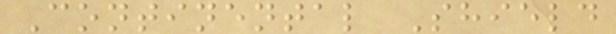Continental Shield
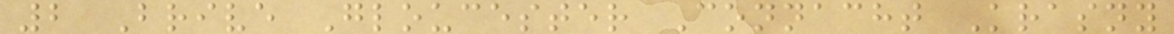2 Brive Gloucester Connacht Krasny
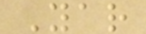Yar
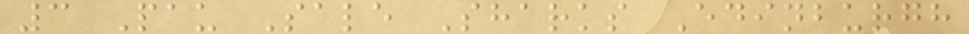3 Pau Sale Sharks Edinburgh
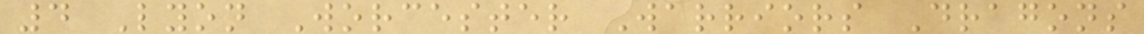4 Lyon Worcester Warriors Dragons
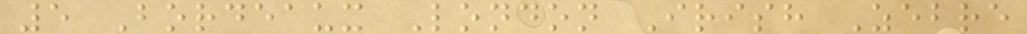5 Bordeaux London Irish Zebre
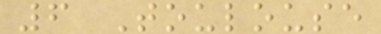6 Toulouse
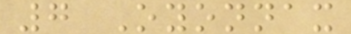7 Oyonnax
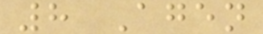8 Agen
